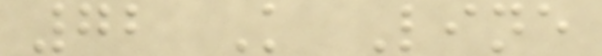72 K Line
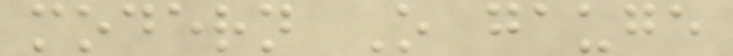modern O gauge
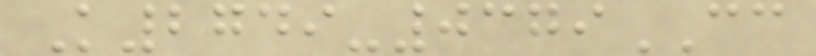K2749-0379CC
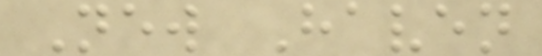New Haven
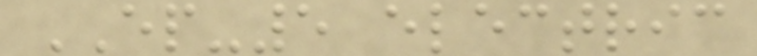EP-5 electric
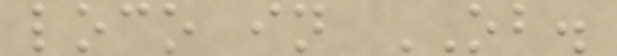loco in OB.
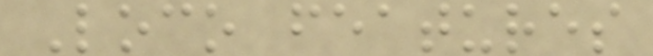Loco features
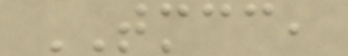TMCC,
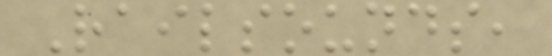Railsounds,
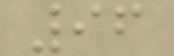96
